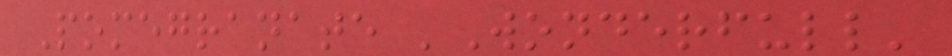Pomegranate 'Wonderfull'
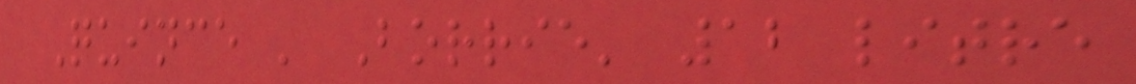Quince ' Borrie' 12 litre
